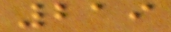219
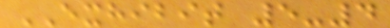EXHIBIT 5-4
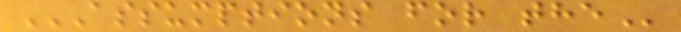ASSUMPTIONS FOR THE
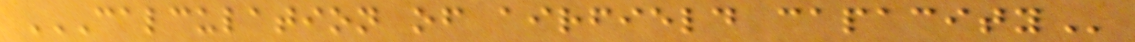CALCULATION OF AIRFIELD CAPACITY
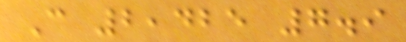C 2,425 7.9
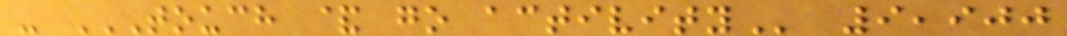- TOUCH & GO ACTIVITY 9,900
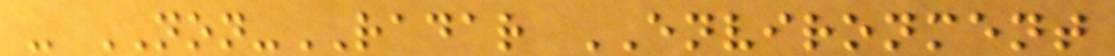- NON-RADAR ENVIRONMENT
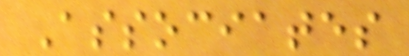Associates
